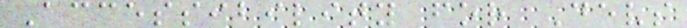Accessibility for Devs
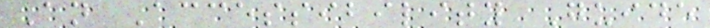An Accessibility Guide
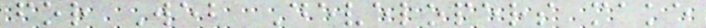for Web Developers make
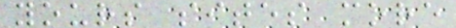yours sites more
